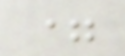=
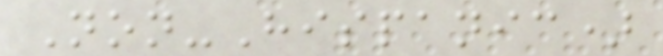Non-Hispanic)
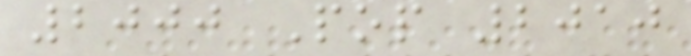2000 Pop 2010
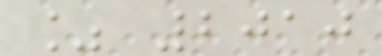% 2010
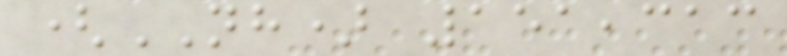(NH) 151,313
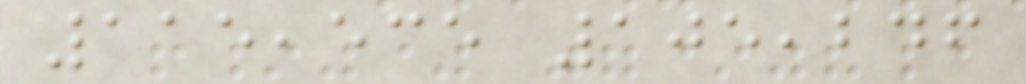115,535 105,246
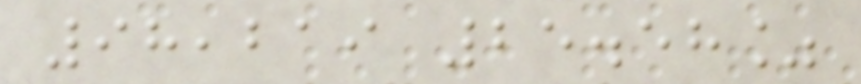98,219 25.58%
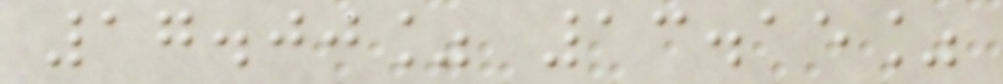17.00% 13.15%
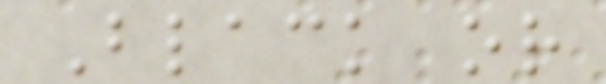Black or
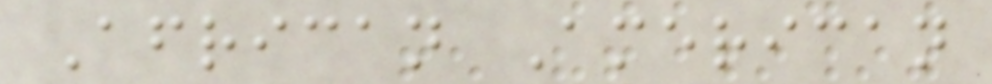African American
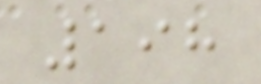198
